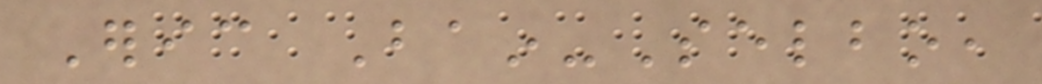Eric Bain-Selbo,
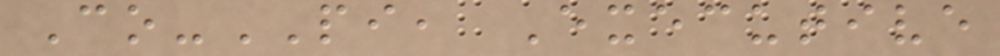Co-PI, Executive
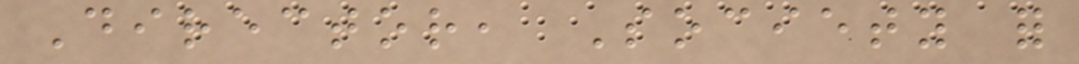Director, Society for
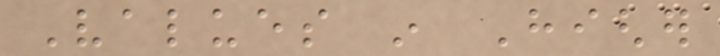Values in Higher
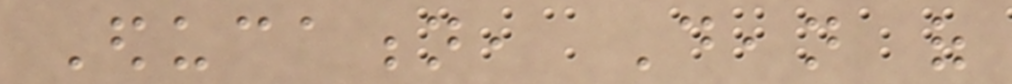Education, Dean of
